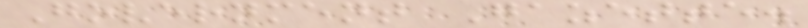Government Gazette.
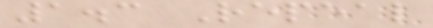1.3 Repeal
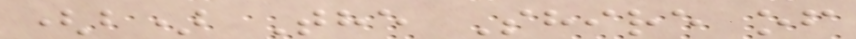(b) The Shire of
